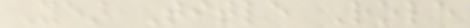Year Title Role
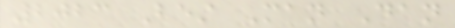2023 Best Man Dan
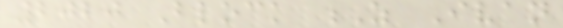2020 Block Z Ivan
